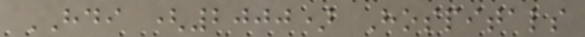HDI (2000) Hospitals
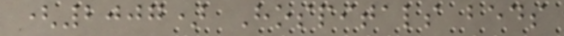(2007) Hospitals beds
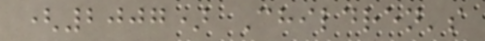(2007) Children's
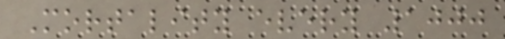Mortality every 1000
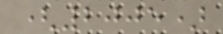(2005)
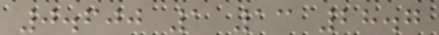0.600 1 13 28.7
